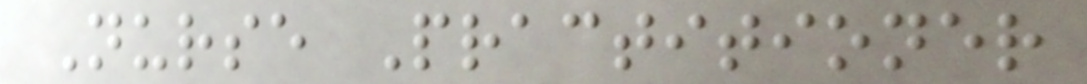Nurse Practitioner
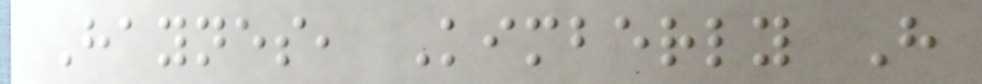Haynes, Kimberly H
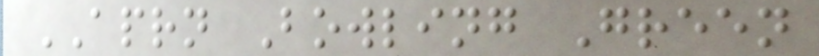APRN Bowling Green
